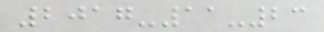2017-11-23
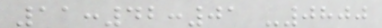11:42:01 -0800
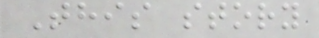This story
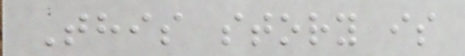This story is
